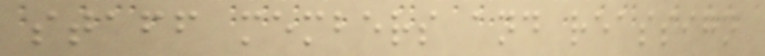staff members and reassign
